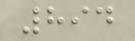894
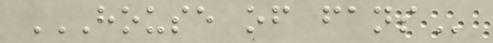HOUSE OF FANS
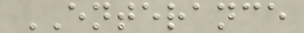ENTERANCE
